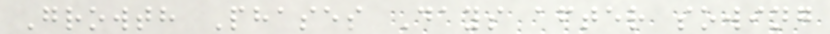Growth Phases Days after sowing
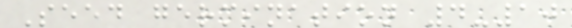Seed germination 4-10
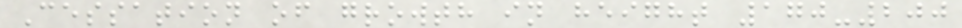Cessation of growth in height 170-200
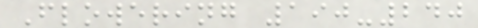Flowering 190-240
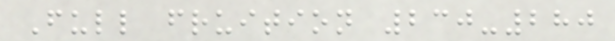Full fruition 230-280
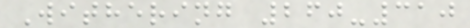Withering 260-310
